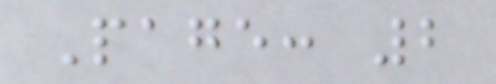Page: 2
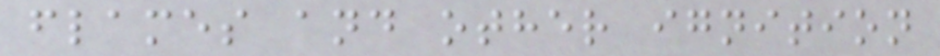flames and other ignition
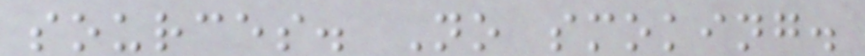sources. No smoking.
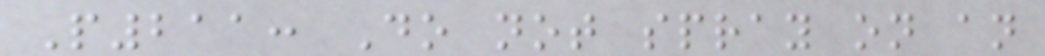P211: Do not spray on an
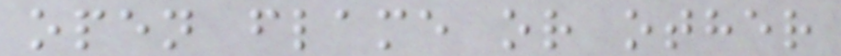open flame or other
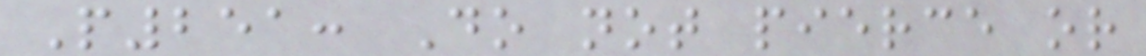P251: Do not pierce or
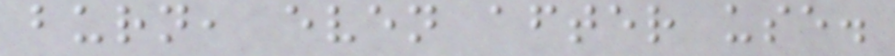burn, even after use.
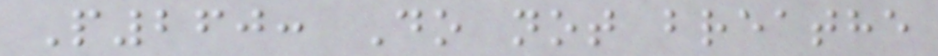P260: Do not breathe
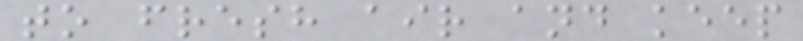to fresh air and keep
